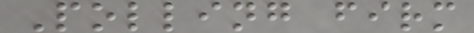Polling firm
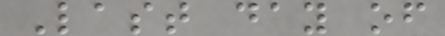Last day of
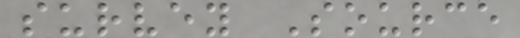survey Source
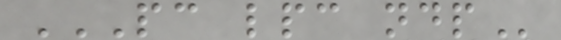PC LPC NDP
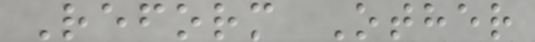Reform Other
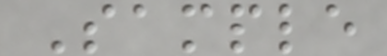Sample
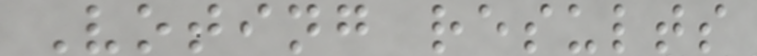Voting results
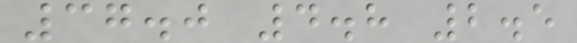37.0 4.8 2.5
